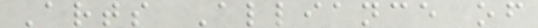Arts Alliance of
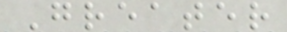Greater
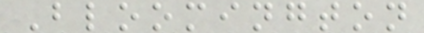Bloomington
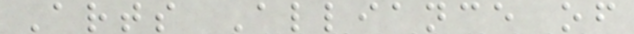Arts Alliance of
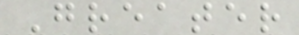Greater
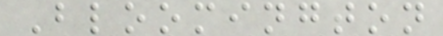Bloomington
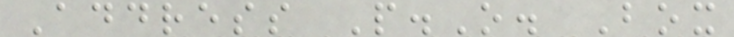Address P.O. Box
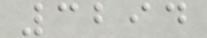3294
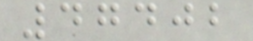47402
